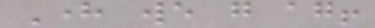Here we go again!
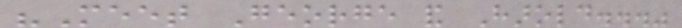"Meet George and Harold..."
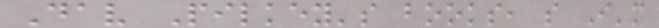Dav Pilkey's books, so I'm
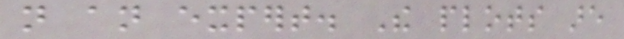not an expert. The plots are
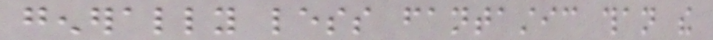generally less fantastic than the
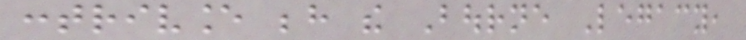contrivance behind the Bourne Legacy,
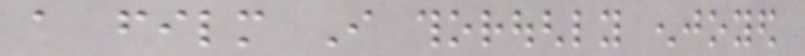a film I thoroughly enjoyed
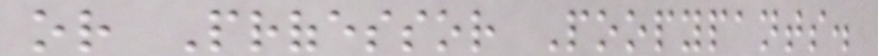or Professor Poopypants.
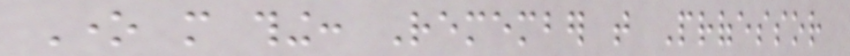One more thing: Remember that Professor
